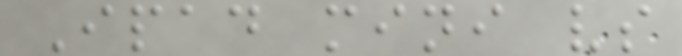Ipad mini vs
